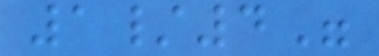1/4"
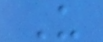U
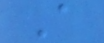A
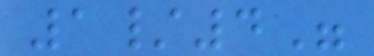1/4"
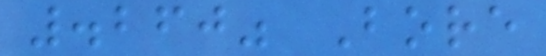.260" Bore
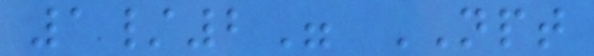1/2" NPT
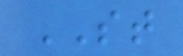ST
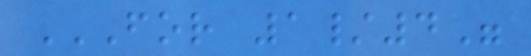FOR 1/4"
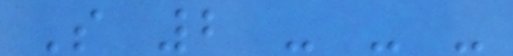S 2 - - -
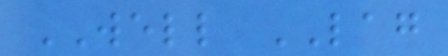WELL LAG
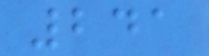241
